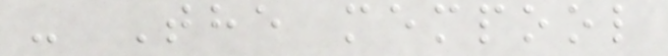- The mempool
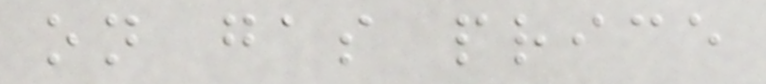on gas price
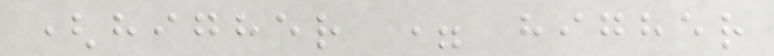(higher = higher
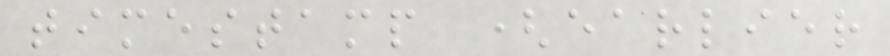timestamp (earlier
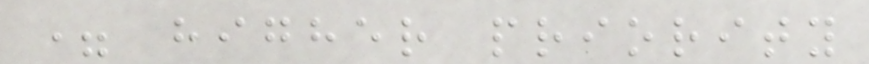= higher priority
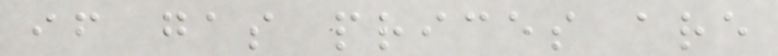if gas prices are
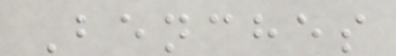Benches
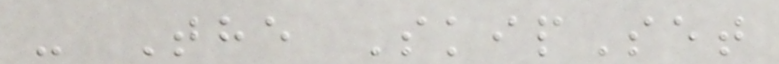- The SkipSet
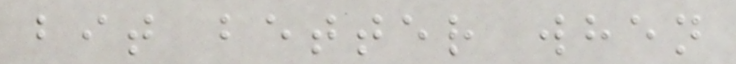bit better when
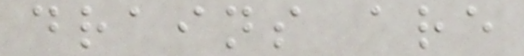drains are
